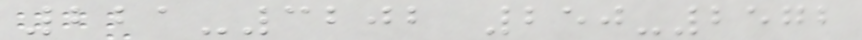221-3202 250-2572
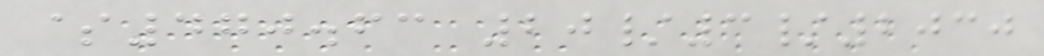$470.63 20/3/2030
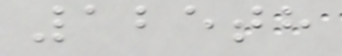125th
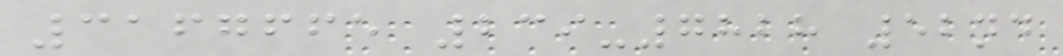3167665 239-7828 52nd
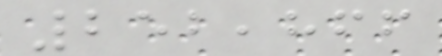252,866
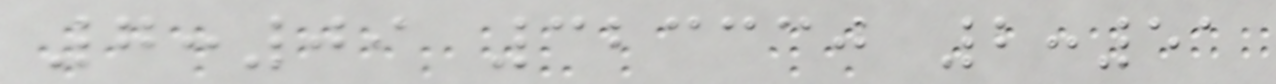7:09 323330 2:51
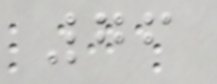76
